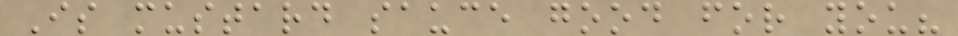Is mustard sauce good for you?
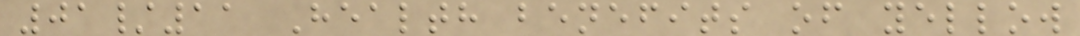01/11 Health benefits of yellow
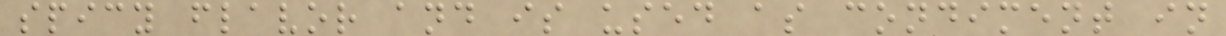spicy flavor and is used as condiment in
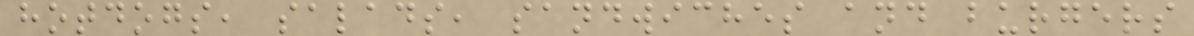hotdogs, salads, sandwiches and burgers
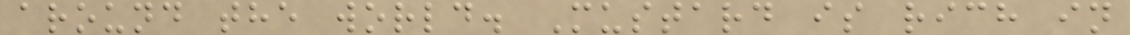around the world. Mustard is rich in
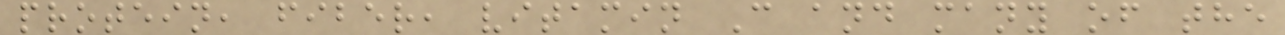protein, fiber, vitamin C and many of the
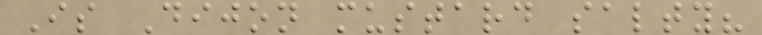Is Dijon mustard salty?
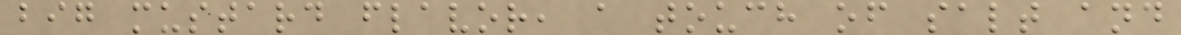big mustard flavor, a touch of salt and
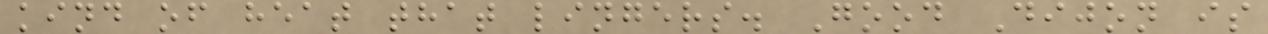kind of heat that lingers. Good Dijon is
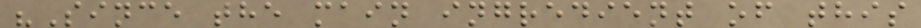"Since the main ingredient of this
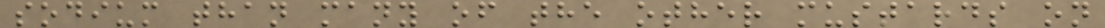sodium than many of the other mustards on
